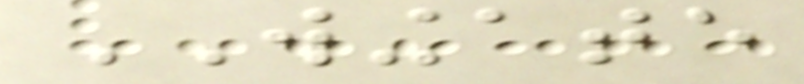WINGATE
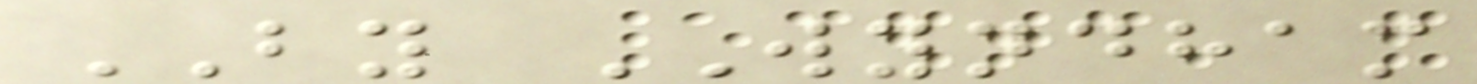BY WYNDHAM
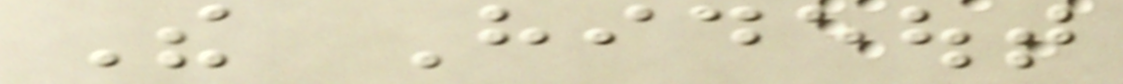The Hideout
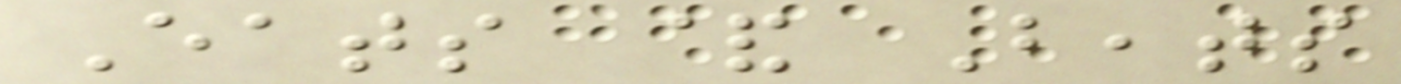Eats & Beats
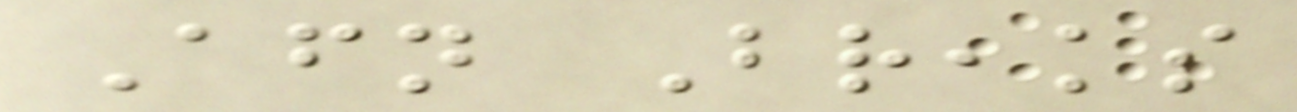Afternoon Breaks
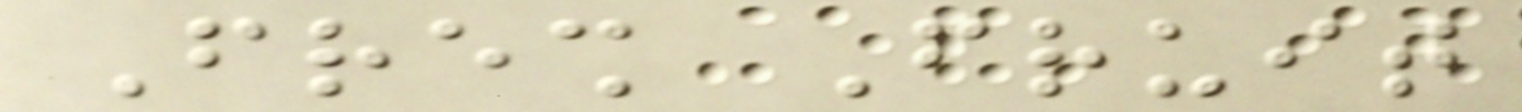Fresh Fruit
